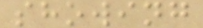showing
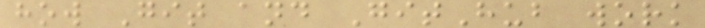how Git and GitHub work
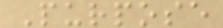Purpose
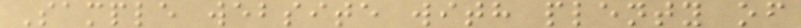Sample website with plenty of
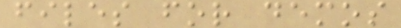files for demos
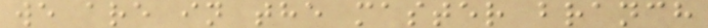we are in the master branch
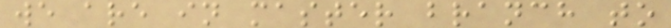we are in master branch to
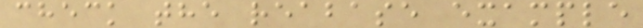check the reabase example
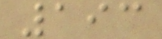193
